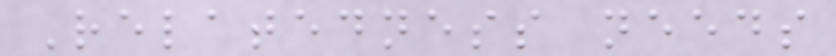Relatedness needs
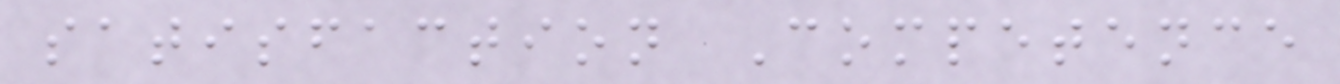satisfaction Competence
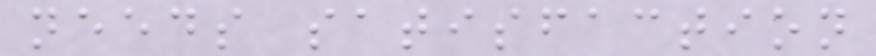needs satisfaction
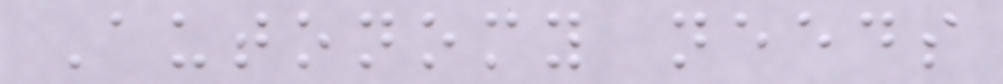Autonomy needs
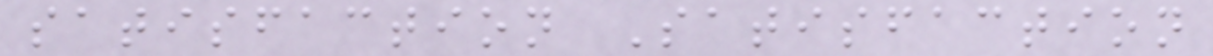satisfaction Satisfaction
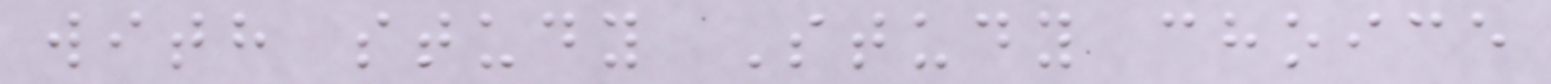with study Study choice
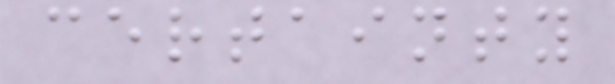certainty
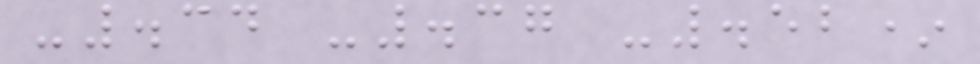-.34 -.37 -.52*
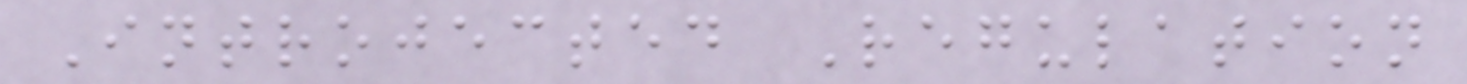Introjected Regulation
